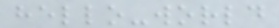hello-world
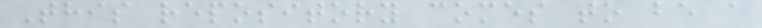This repository comes to be a
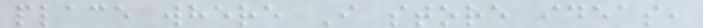place where I store ideas,
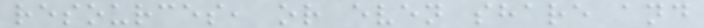resources, or even share and
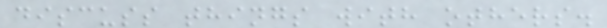discuss things with others.
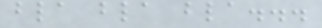bla bla bla...
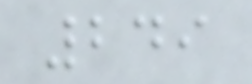249
